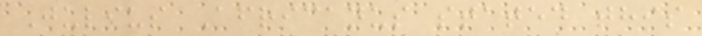Julius Africanus stated this
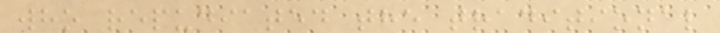who repudiated the traditional
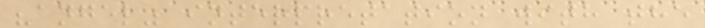"angel" interpretation with the
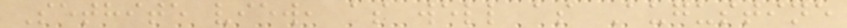Sethite view, as well as Augustine
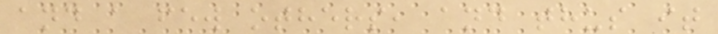and a few others, and thus it
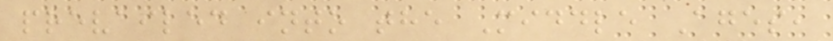prevailed into the Middle Ages,
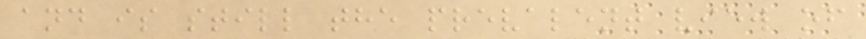and is still the prevalent view of
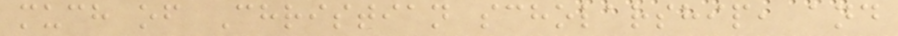much of Christian scholarship, and
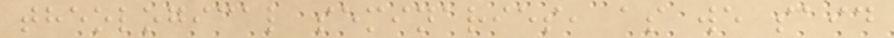theological seminaries, as we said
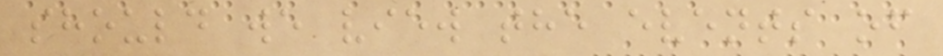should we view the events of
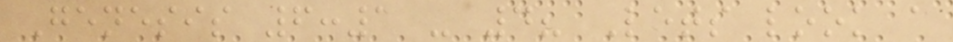Genesis 6:1 - 4? Lets look a
